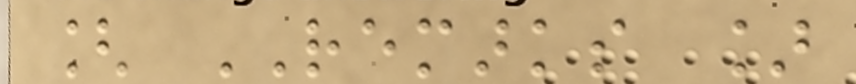[ REMARKS ]
